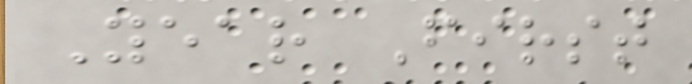Year First
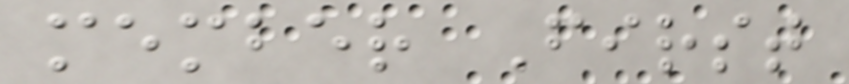member First
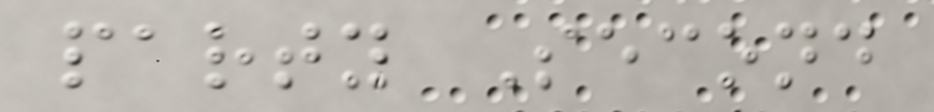party Second
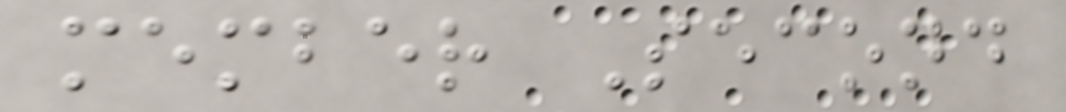member Second
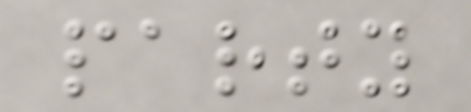party
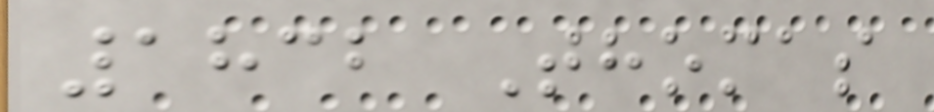1832 Thomas
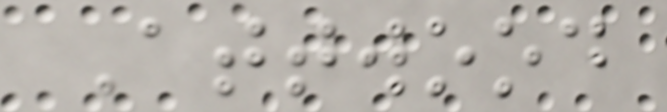Attwood
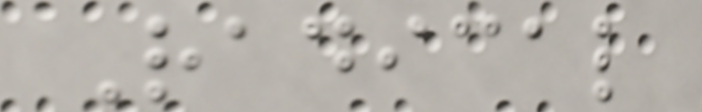Radical
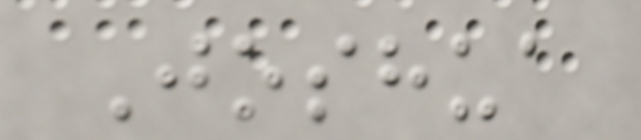Joshua
